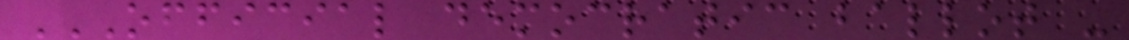OFFICIAL DEMOCRATIC BALLOT -
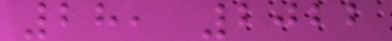28, 2022
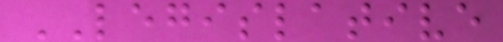LEGISLATIVE
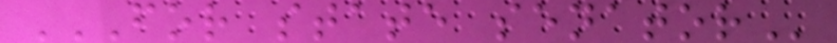FOR STATE SENATOR
